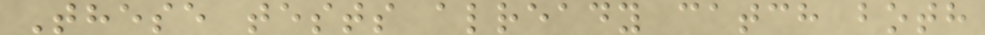These tests already catch both
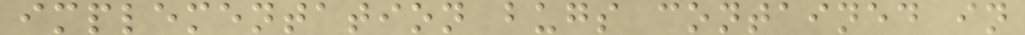implementation bugs contained in
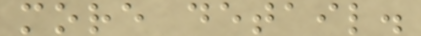more detail.
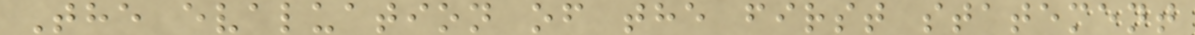The evaluation of the first statement
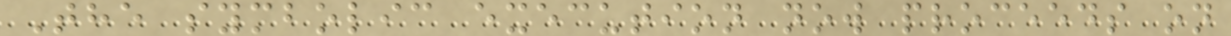The symbolic execution now proceeds on
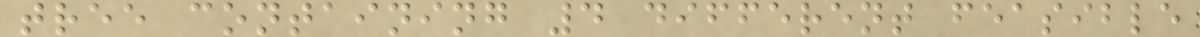tree containing 4 different feasible
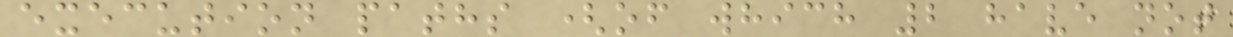execution paths (of which 2 have not
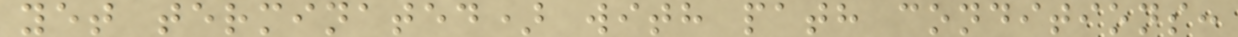yet terminated) with path conditions:
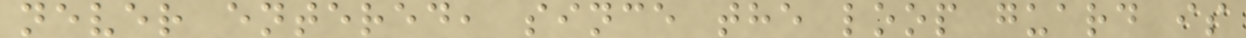never entered, since the loop guard is
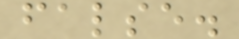false.
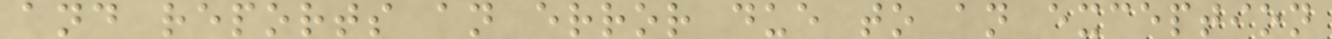and reports an error due to an exception
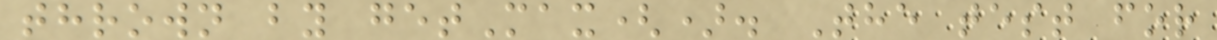thrown by getMax(). The test for
